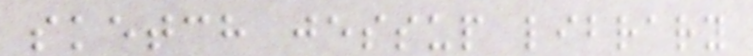sketch jessup library
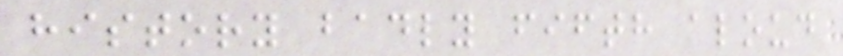history badly fifth aloud
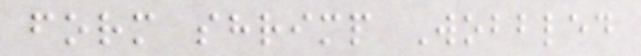form shrimp Wobbled
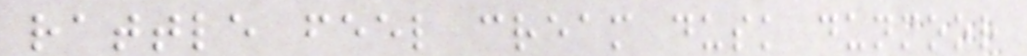rattle feel cream dusk dunmoor
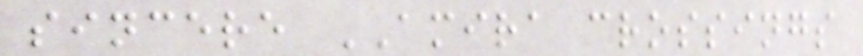sincere AMIRA crossings
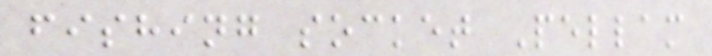fishing socket Pellam
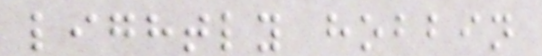lightly hobbin
